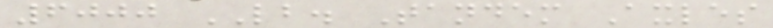6000 LB. Tandem Axles
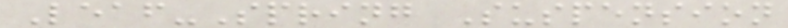Leaf-Spring Suspension
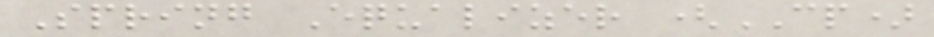Spring Equalizer (CP)
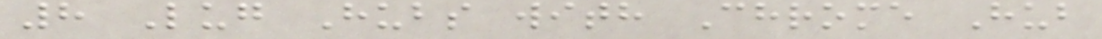8 Lug Hubs with Chrome Hub
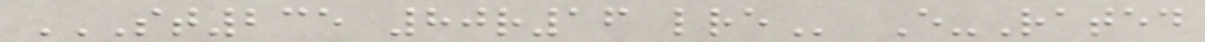ST235 80R16 LRE E-Rated
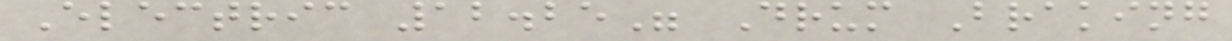Electric 12.25" Drum Braking
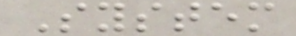System
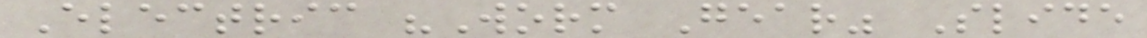Electric "Worm Gear" Slide
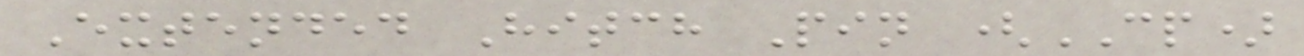Extended Hitch Pin (CP)
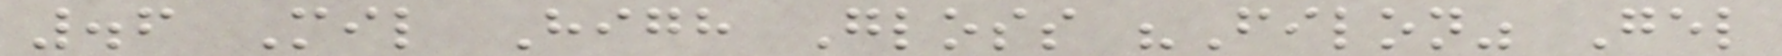.6 Mil High Gloss "Filon" Gel
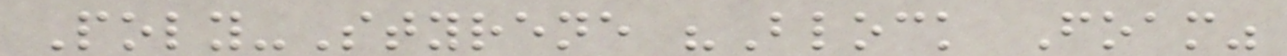Poly-Styrene "Block Foam"
